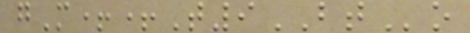gM++T9BTo
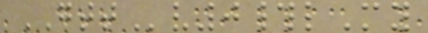GTTv0#lMy
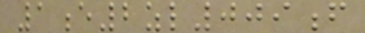1e2zl009f
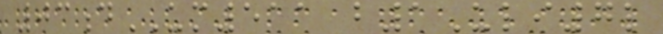03dUM511 b1Uli7l
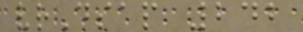vrDsap 242
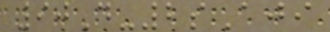90D-2sAji
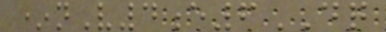*nV4e6DQ
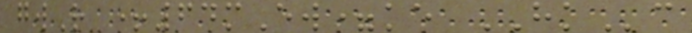gwR +64mEw=ke HKc
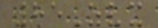85Zvx
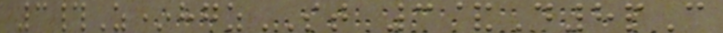3#Z*hgzST 3&D8pC
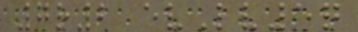7r2 evLv5q
